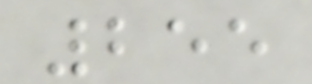255
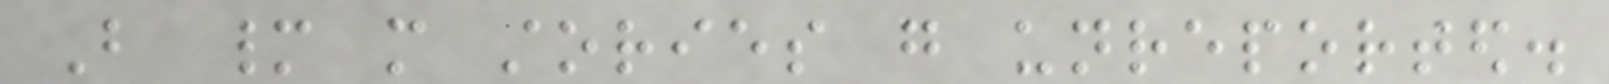But many more stories go unreported.
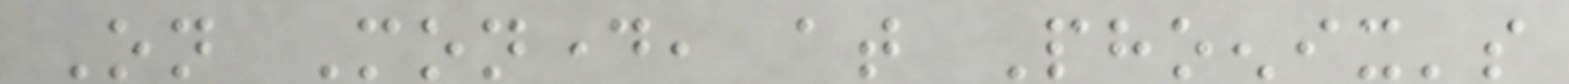On Monday, at Phoenix's
